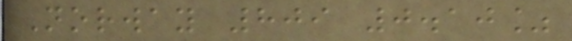Norway 809 0.10%
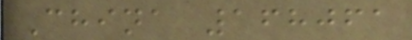China 168061
